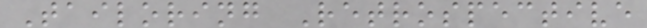Tailoring Retrospective
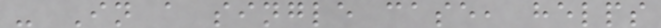- In a single case, helps
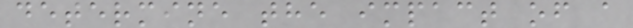determine the impact of a
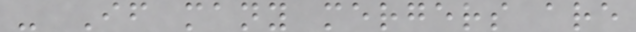- If many mergers are
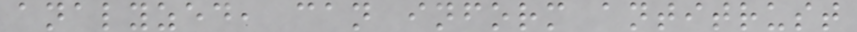analyzed, can inform antitrust
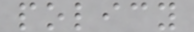policy
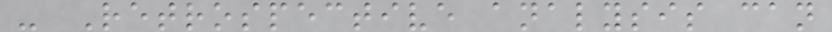- Retrospective analysis can
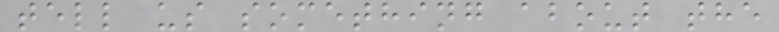tell us something about the
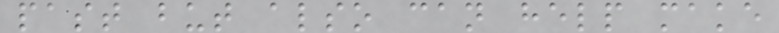past but also can help make
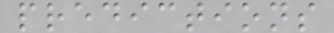predictions
